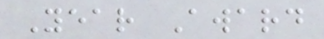Year Award
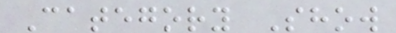Category Show
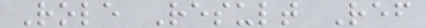Role Result Ref
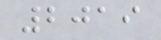2019
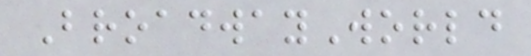BroadwayWorld
